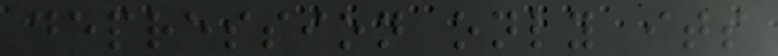depression only its
